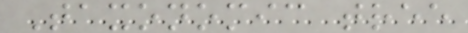Taxonomic tree
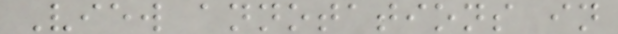View annotations in
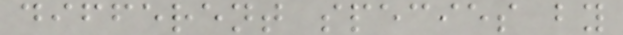different species by
